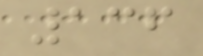136
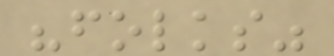"folks"
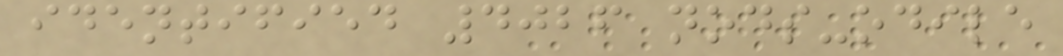identified 4026 nods-odile
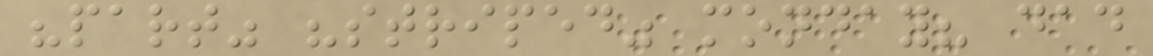"part" "striped" monday? dad
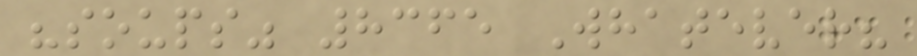"soups" 8365 Whatever?
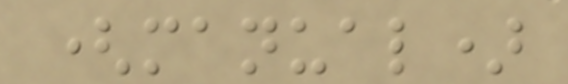(manual)
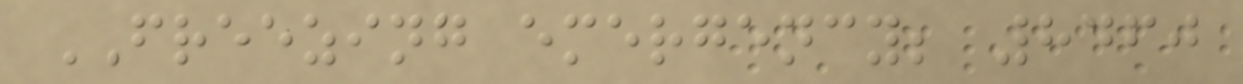FREEZING emergency; 8460
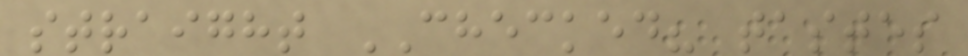straight CHECKED? tastes
